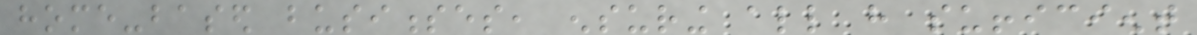home-based businesses, ensuring all have sufficient
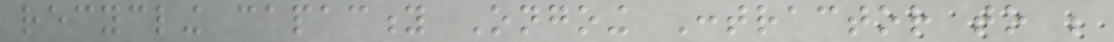recycling capacity Ongoing Contractor to be
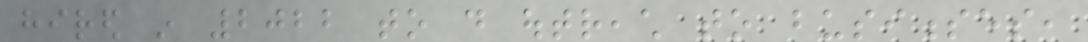hired in 2022 to do outreach to businesses,
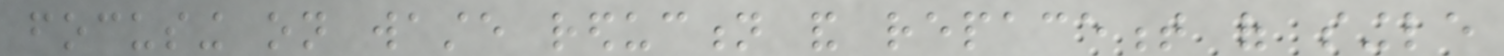focusing on waste reduction and repacement of single
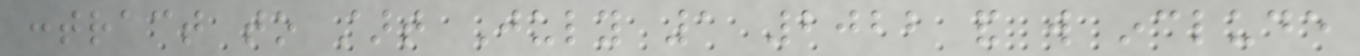contract to start July 1 2022 and will include
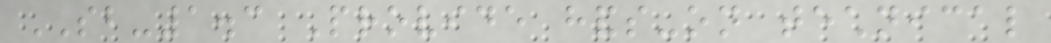SB-1.3 Provide hands-on technical
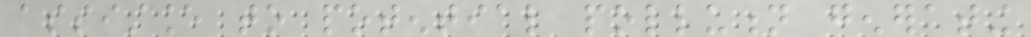assistance to potential pollution generating
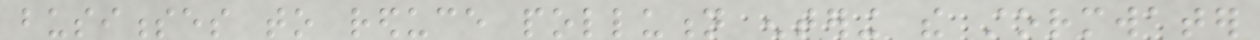businesses to reduce pollution entering the stormwater
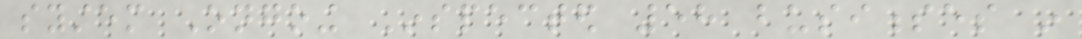system Ongoing Inspected 58 businesses in
